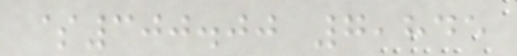$300.00 7,845
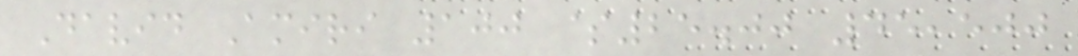David Amiri 100 $25.00 45,500
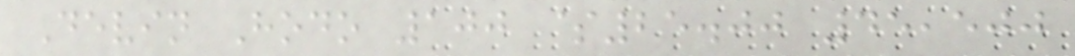Devin Hodo 100 $25.00 45,500
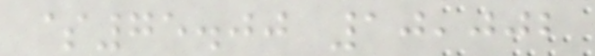$75.00 10,002
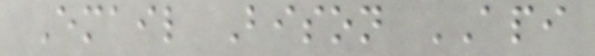Email Bison API
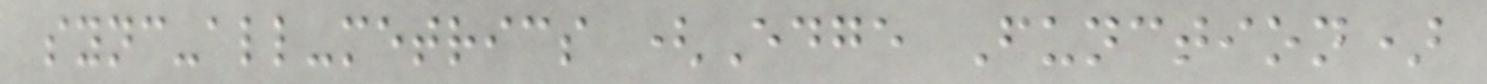sync-all-metrics (Edge Function)
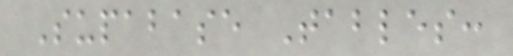Supabase Tables:
